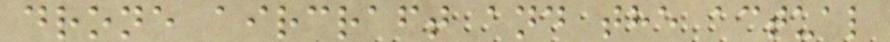drone aircraft and the actual
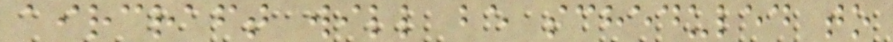aircraft will be scheduled to
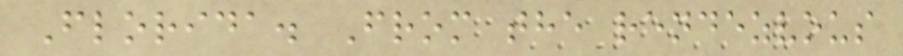Florida. From the rendezvous
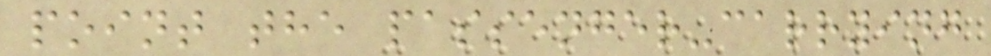point the passenger-carrying
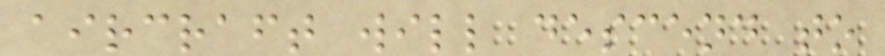aircraft will descend to
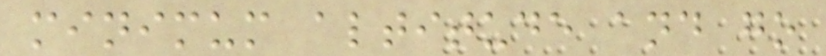minimum altitude and go
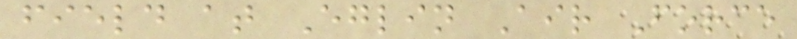field at Eglin Air Force
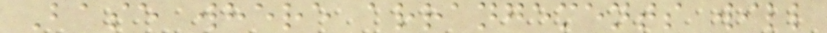Base where arrangements will
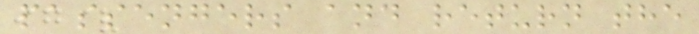passengers and return the
